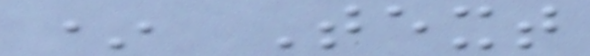* Text
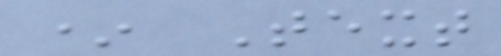* Text
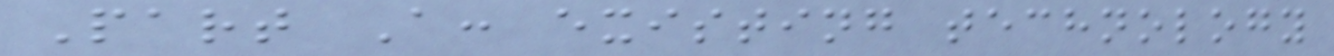Part A: existing technology
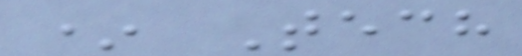* Tech
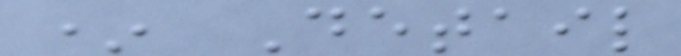* Detail
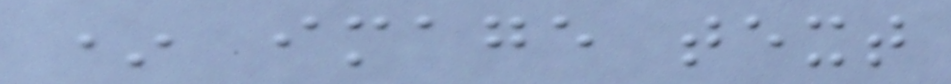* image text
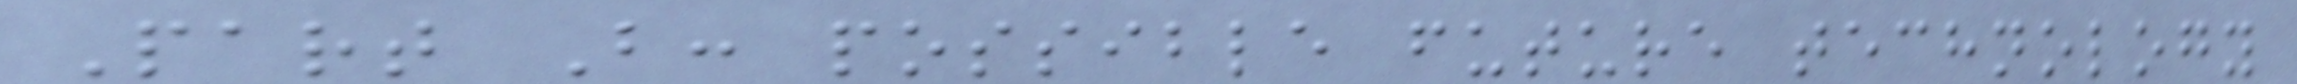Part B: possible future technology
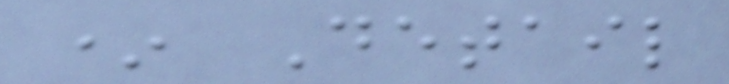* Detail
